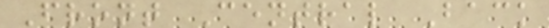Front Central Back
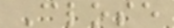Close
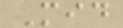Mid
